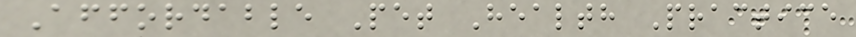Affordable Pet Health Practice
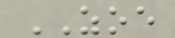ZOE
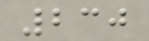230
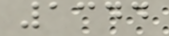1344
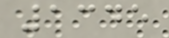1345
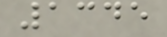1345
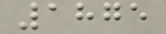1875
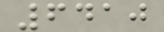6410
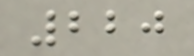220
